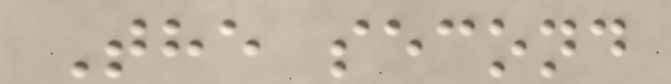The second
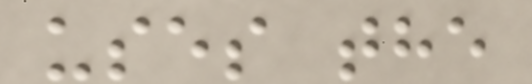uses the
